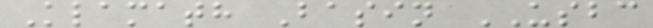Klamath Basin USBC
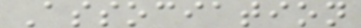Association
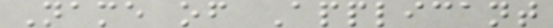Name of Applicant
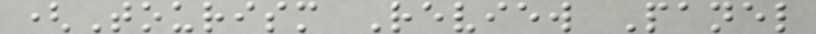(Tourism Review Panel
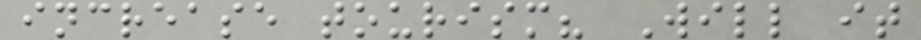increase tourism? Will it
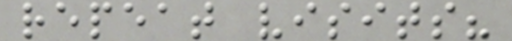repeat visits?
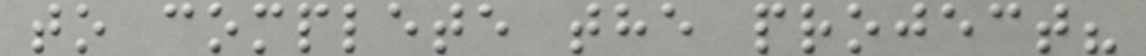to complete the project?
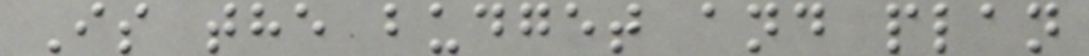Is the budget and plan
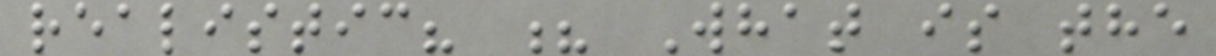realistic? ? What is the
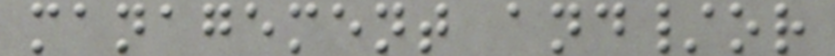management and/or
